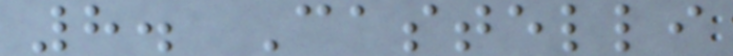8. Castelli
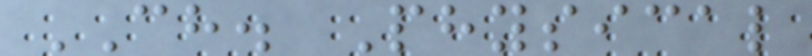CH. Physical
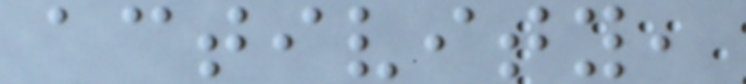activity,
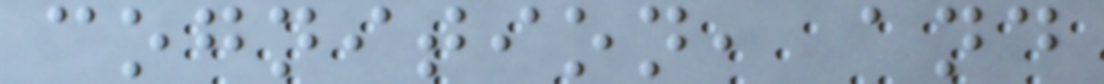cognition, and
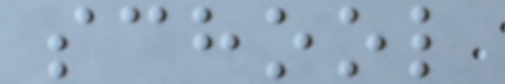school
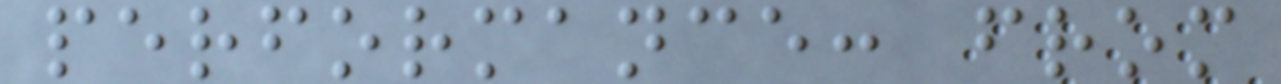performance: from
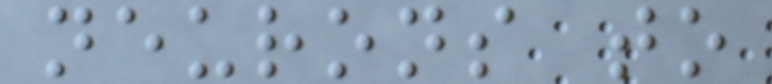neurons to
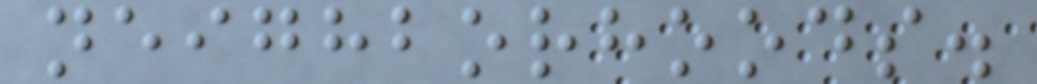neighborhoods.
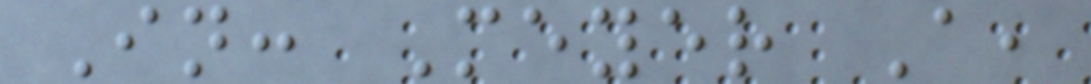In: Meyer A,
